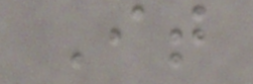It
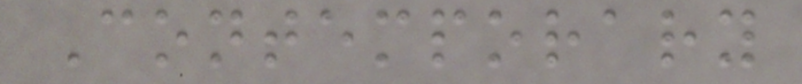Contemporary
